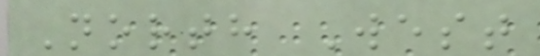North West
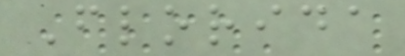Florida
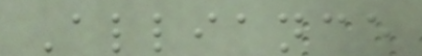Alliance
